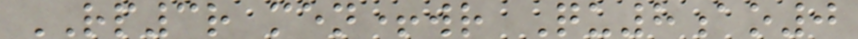RP3r men+wr Qu8ao0
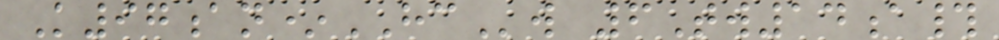K97an*HCw 6Tw14a#
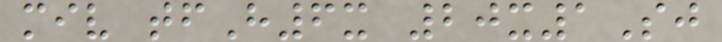miv tfH6x 20x1Sj
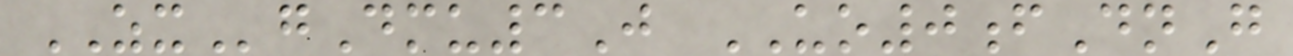ZXgDmu3J UO0fDnG
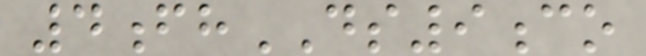4fhDS9co
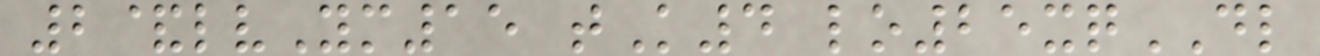2&lvYm15 tK4 lo25xqDL
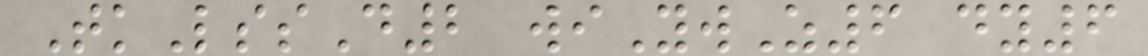TkLssD2 wiYwZ6 dy6
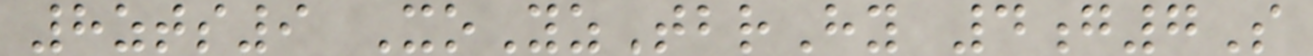8zts9 XoYzTbrHy 4g7S
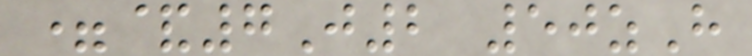=&7J2 50zH
